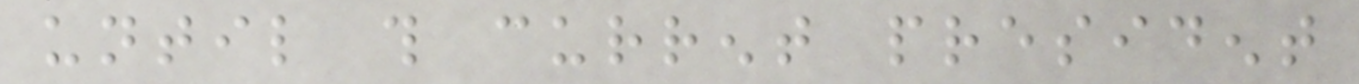until this current president
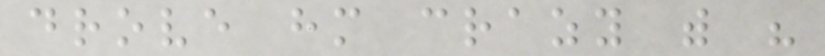drove him crazy with his
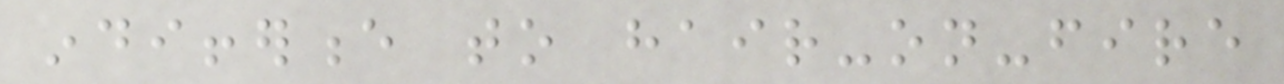indifference to hair-on-fire
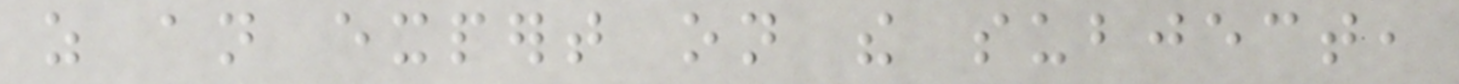as an expert on the subject,
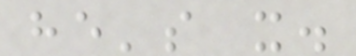he's it.
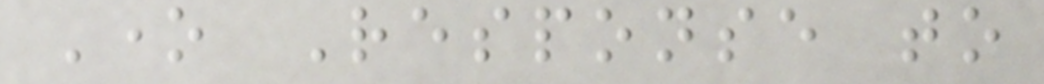One Response to
